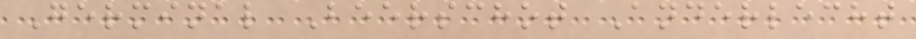Germinal Beerschot Anderlecht
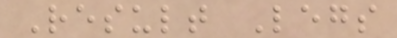Result Legs
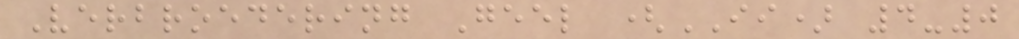Verbroedering Geel (II) 4-0
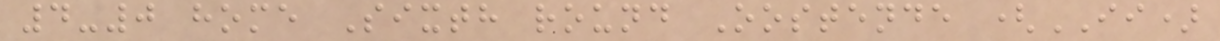4-0 home Sixth round Oostende (II)
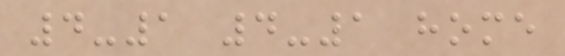4-1 4-1 home
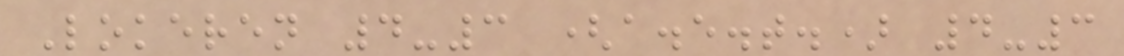Lokeren 4-3 (a.e.t.) 4-3
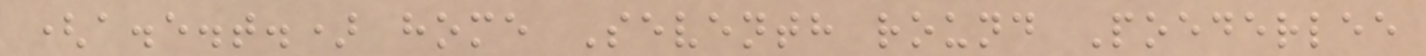(a.e.t.) home Seventh round Poederlee
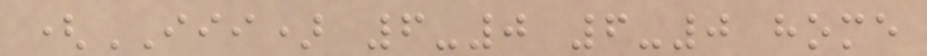(III) 6-0 6-0 home
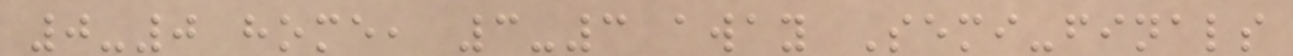0-0 home, 3-3 away Semi-finals
